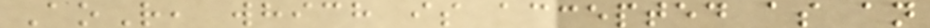AoR, which is accepted as an
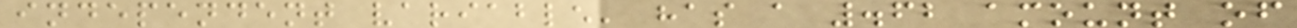independent variable, has a .62 amount of
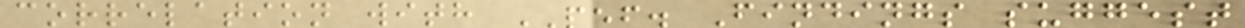correlation with PEF. Findings suggest
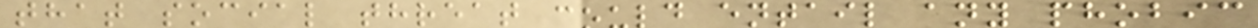that social threat could entail any phobic
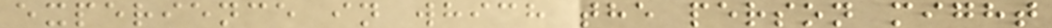experience in which the person might
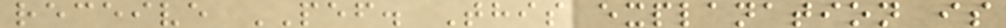receive PEF. This explanation is
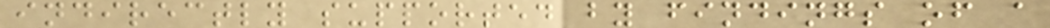indirectly supported by findings of a
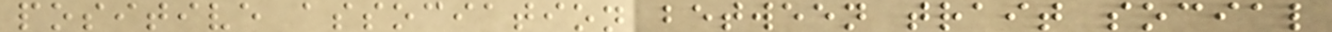positive association between trait social
